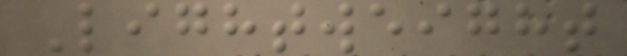Lightweight
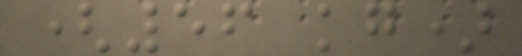(56 kg)
